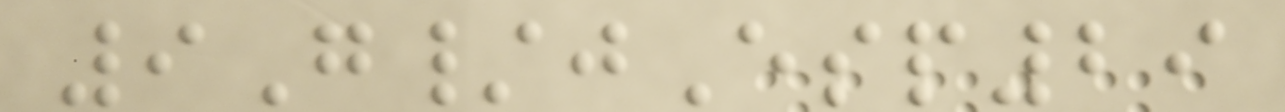9G/jEsp29
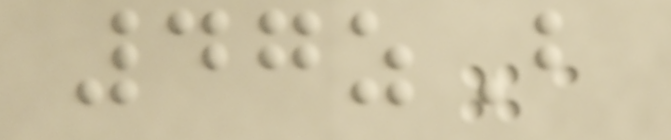47zB
